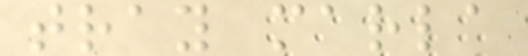tray marla
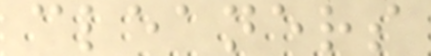cleaners
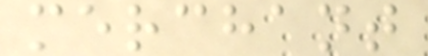merchant
